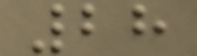28
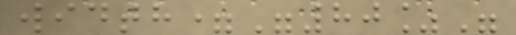width="80%"
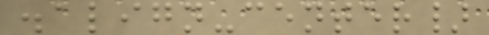.align-center}
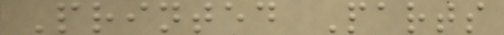Printed Parts
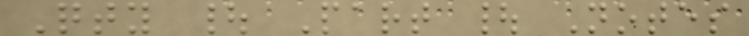Qty | Part | Notes
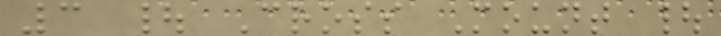3 | Cross Mount |
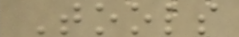Tools
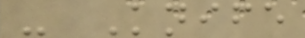- Knife
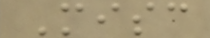Misc
